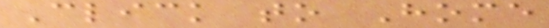Click to Home
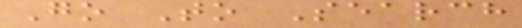Go To Search
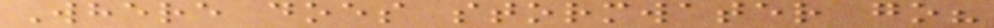Where does stormwater go?
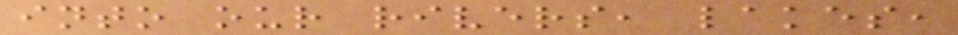into our rivers, lakes,
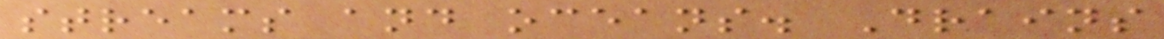streams and oceans. Drains
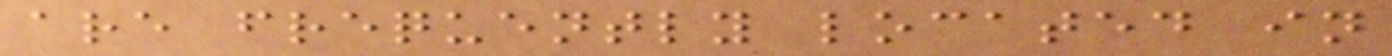are frequently located in
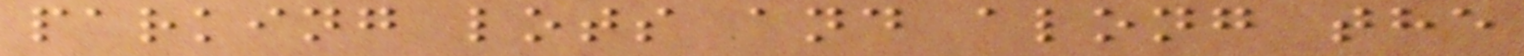parking lots and along the
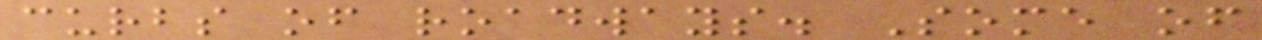curbs of roadways. Some of
